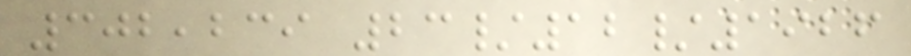302,239 23/12/1926
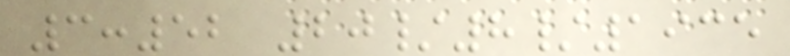3:52 20/8/1935
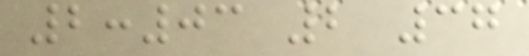2:03 2 37
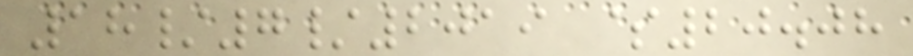18/7/2019 $20.08
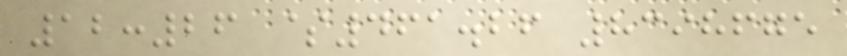12:26 $461.26 8398675
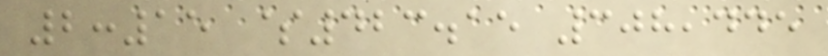2:15 $423.15 308,445
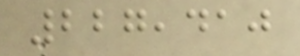227,410
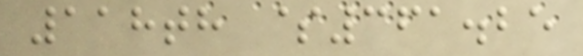118th $361.25
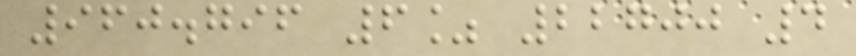960.796 6% 22700 4
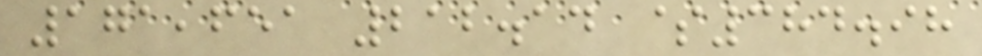171,651 212.14 $384.98
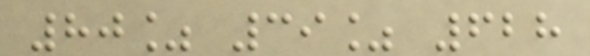80% 39% 628
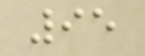95
